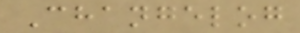Changelog
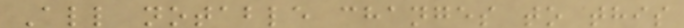All notable changes to this
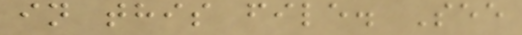in this file. See
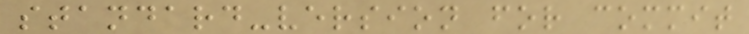standard-version for commit
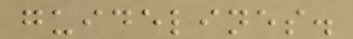guidelines.
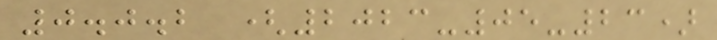0.0.2 (2023-05-23)
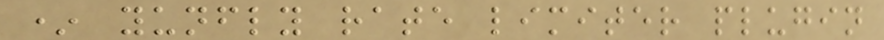* yunfly rate limiter plugin
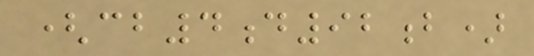(cb4d92b)
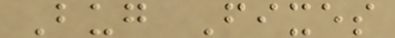Bug Fixes
